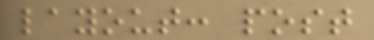layout: post
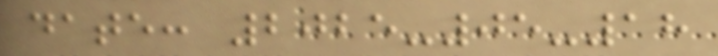date: 2025-05-18
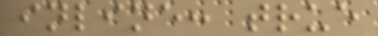inline: true
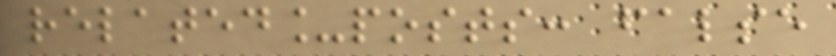related_posts: false
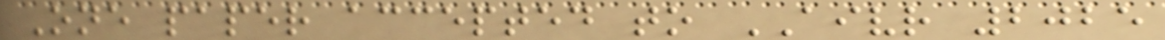One paper accepted to AIVR 2025
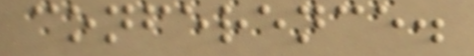conference.
